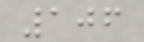106
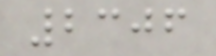2306
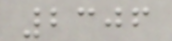2306
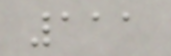111
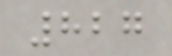827
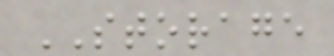STORAGE
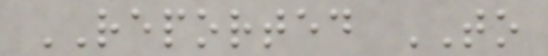REPORTED TO
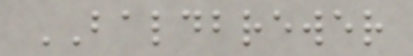BALDBREWER
